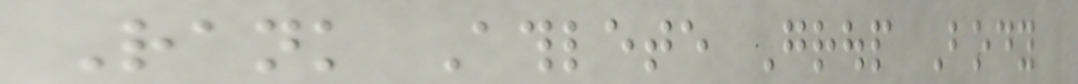Rank Athlete Group Body
